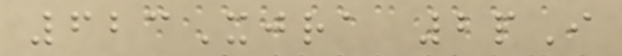623Xjra 2pI
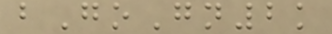bGoGn2k
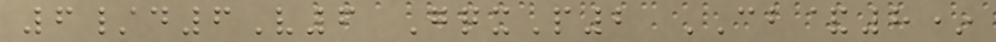6/d6V6 GqxP2 CB&8*
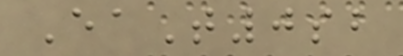EaT0sb
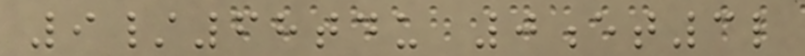9/68tdu 0et3l
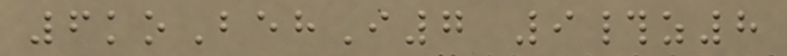6koBehI7 9#z8
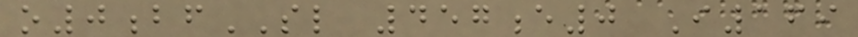o0bfSL 457e0 I169
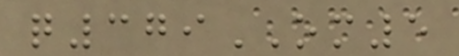q379OM5
